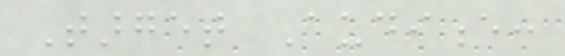Target Audience:
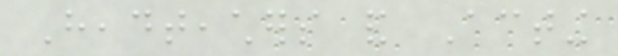Headteachers and Acting
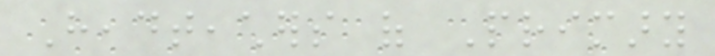Headteachers of Primary
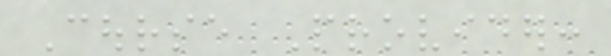Course Provider:
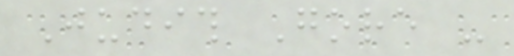Judith Gore -
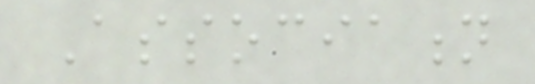Association
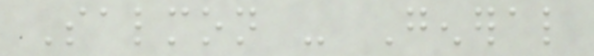Salmon - General
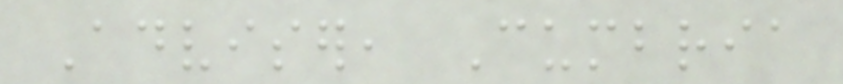Adviser, Cumbria
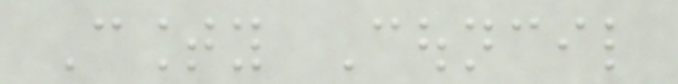County Council
